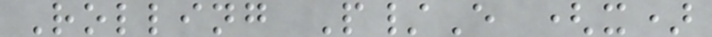Rolling P/E (x)
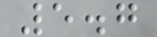5.7
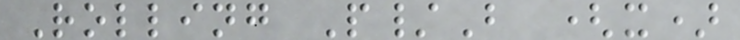Rolling P/B (x)
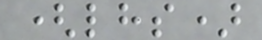(lhs)
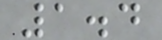1.4
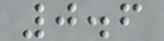0.6
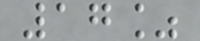17%
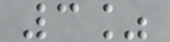3%
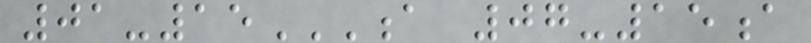01-15A 07-15A
